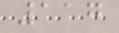117
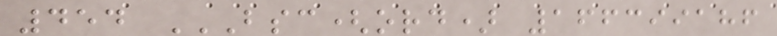454 BSC(ORD) 166399186
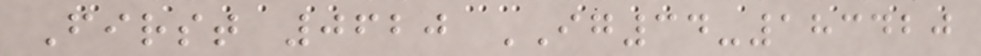First 0620 IG34-183420
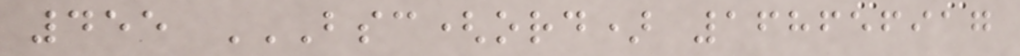455 BSC(ORD) 168656917
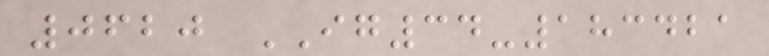0620 IG34-183421
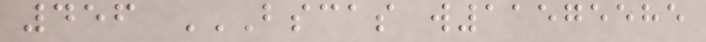456 BSCAS W11575585
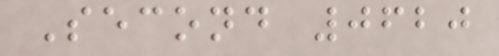Second 0620
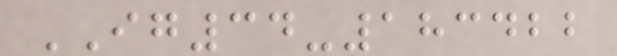IG34-183422
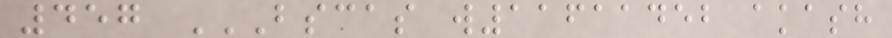457 BSCAS W11611452 AKASH
